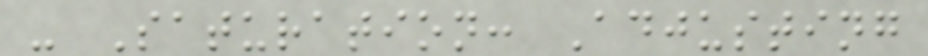- Saturation: Adjusting
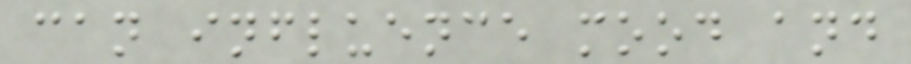can influence mood and
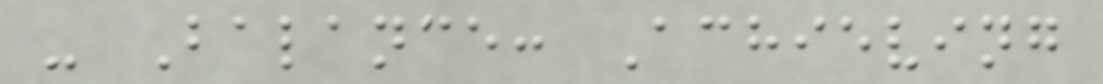- Balance: Achieving
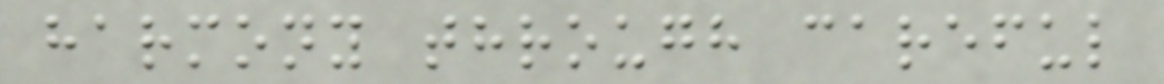harmony through careful
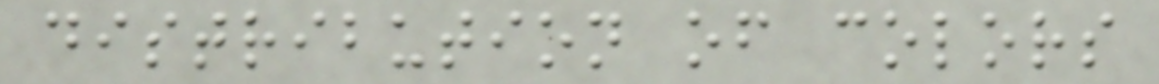distribution of colors
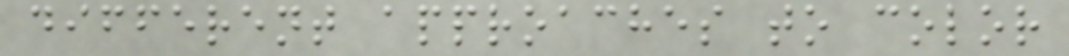different approaches to color
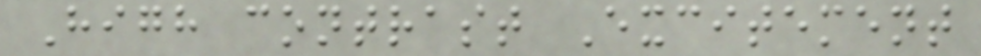High contrast Excitement
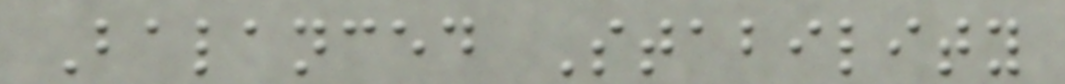Balanced Stability
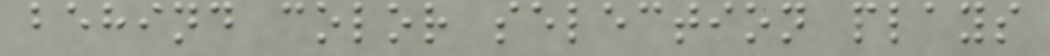behind color selection plays
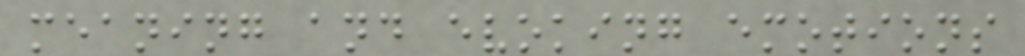meaning and evoking emotions
